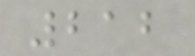212
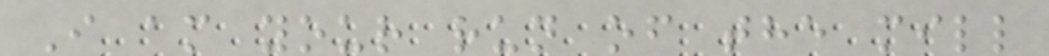I am your run of the mill
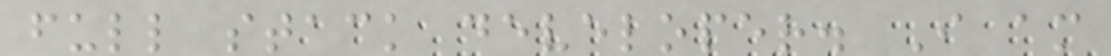full stack developer. I am
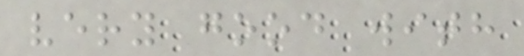very good with
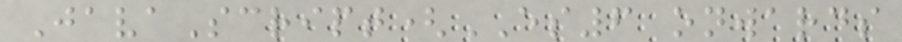JavaScript(ES6 onwards
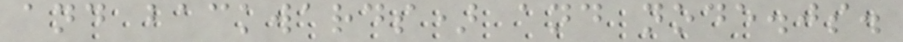and backwards) and node.js.
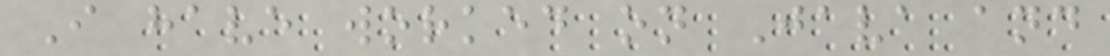I have worked on Java and
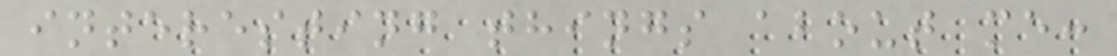interesting things about me:
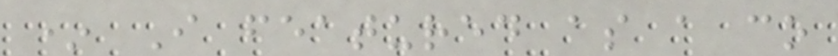* I featured as a co
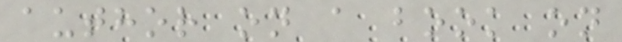author on a book on
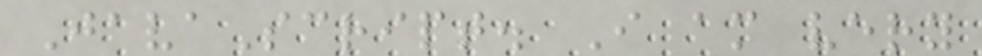JavaScript. I am very
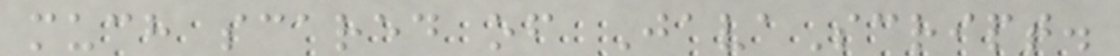much scared of JavaScript.
